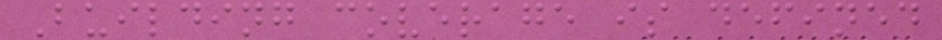Building coverage is defined
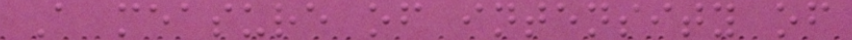A measure of intensity of
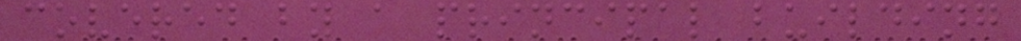covered by a principal building
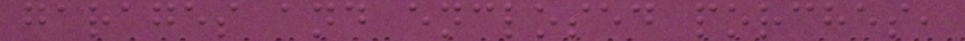garages and enclosed porches,
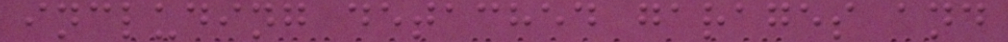including detached garages and
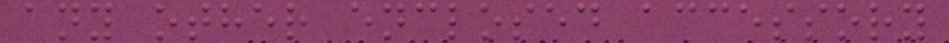any other enclosed accessory
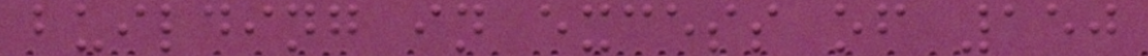building in excess of 150
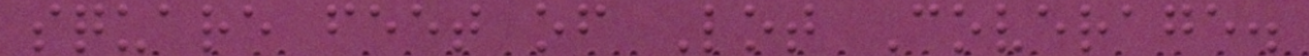square feet of Lot Coverage.
